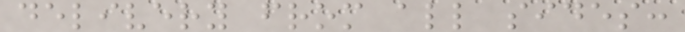delivery from all sides:
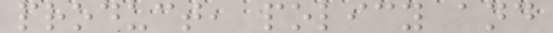product, policy and
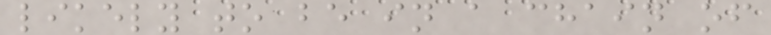likely to be in a chain of
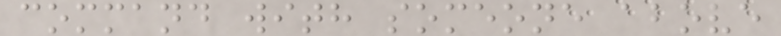command with someone above
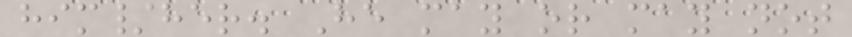him/her. He may or may not
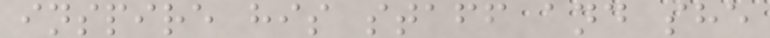inspire his staff and she
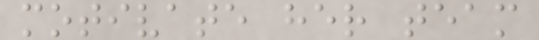motivate her team
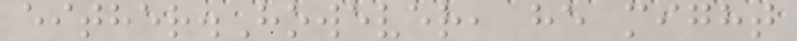either.However, he might
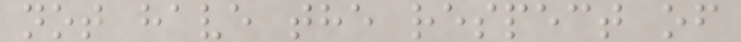not have the respect of
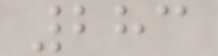283
